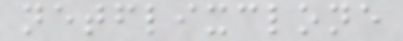netflixclone
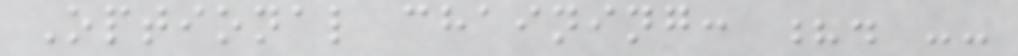Optional chaining: ?. --
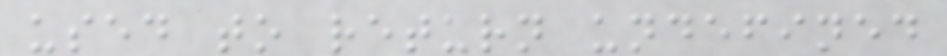used to return undefined
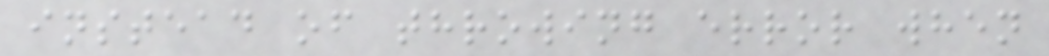instead of throwing error when
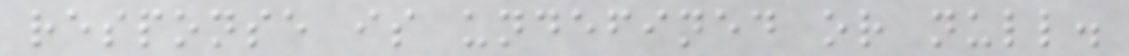response is undefined or null.
